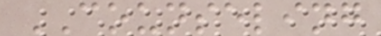COUNSELING
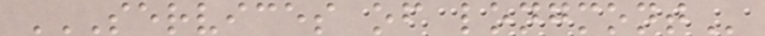SERVICES OF LONGMONT
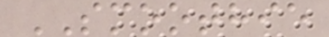SMOOTHIE
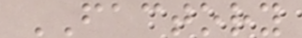FACTORY
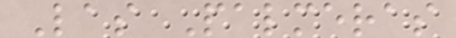Las Palmeras
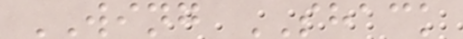WING SHACK
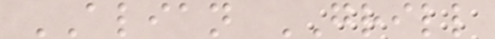ALIAN GRILL
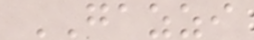GAZZI
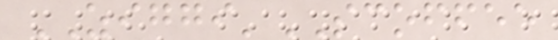ZIGGI'SCOFFEE
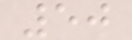50
